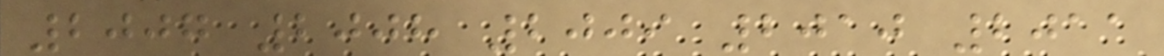2007 2008 2009 2010 2011
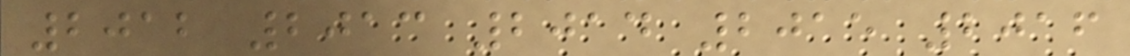2012 2013 2014 2015 2016
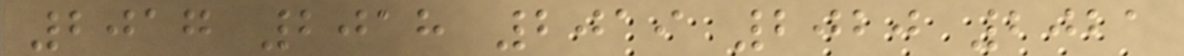2017 2018 2019 2020 2021
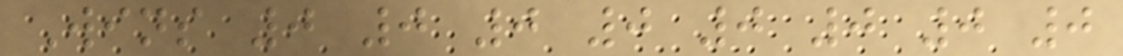Wins 0 0 0 0 0 0 0 0
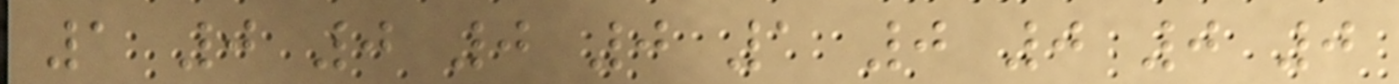1 0 0 0 0 1 0 0 0 0
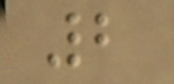2
